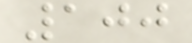100
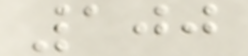100
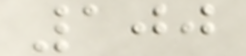100
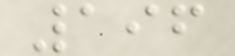196
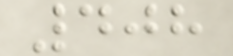408
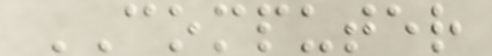COMPUTER
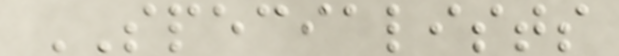SPECIALISTS
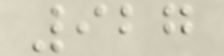927
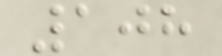108
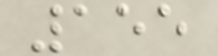155
